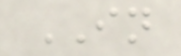IN
